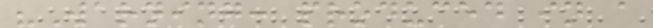"Warning: produced in a
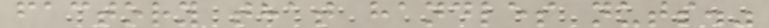factory that handles nuts."
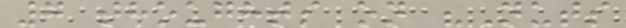7 thoughts on "Nuts
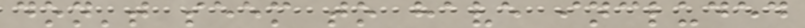don't seem to have included
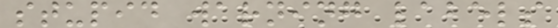stupid warning labels
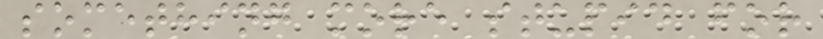something more stupid for
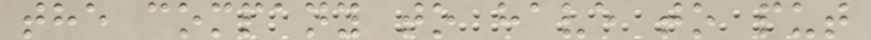the company to have to put
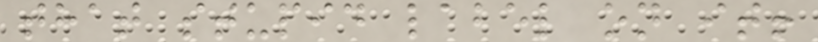that stupid label on it!
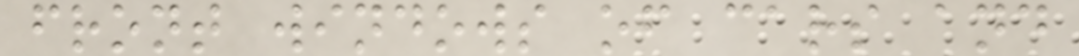front windows of cars and
